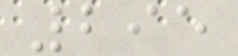295
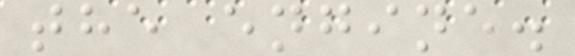the engine.
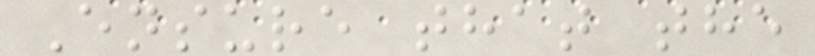Ensure that the
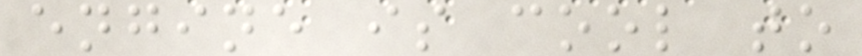engine is cool to
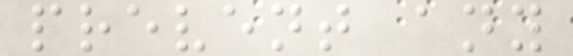prevent any
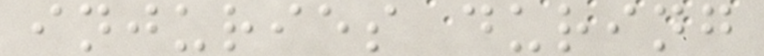injuries during
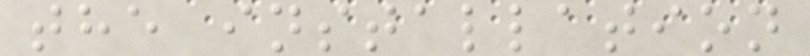the installation
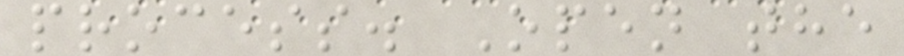process. Open the
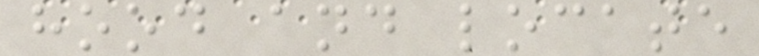hood and locate
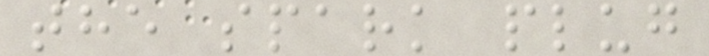the spark plug
